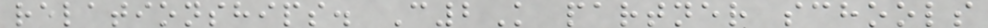relationships. C2K partner schools
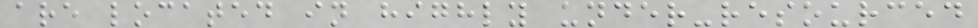are located in highly under-resourced
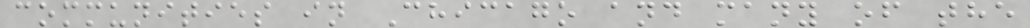communities in Chicago and many of the
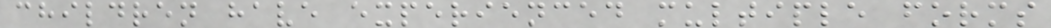children have experienced multiple forms
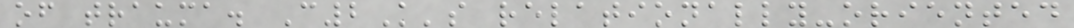of trauma. C2K's relationally-oriented
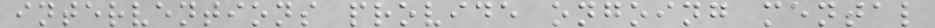interventions provide ongoing mental
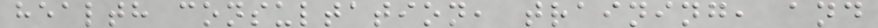health consultation, training, and
